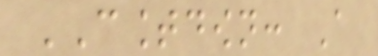COUNTDOWN: A
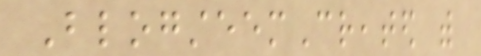BlogsteemCreated with
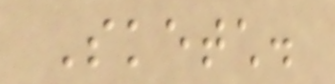Sketch.
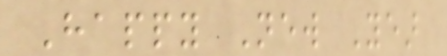Happy New Year
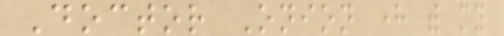Doctor Onion here with my
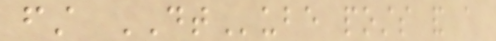first DTube posts and a
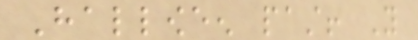Halloween past! You
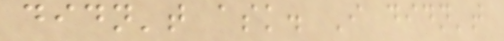didn't ask. I didn't
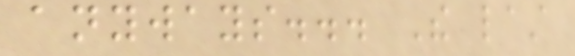anyways... The last
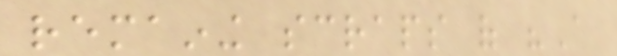remaining scraps of "A
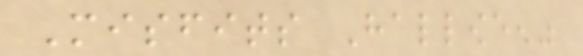Misfits Halloween"
